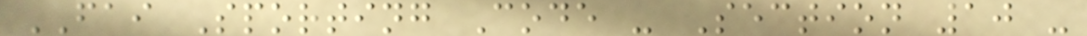FAI Sporting Code - Section 10 -
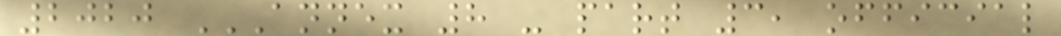2020 ANNEX 8 - PART 3, OFFICIAL
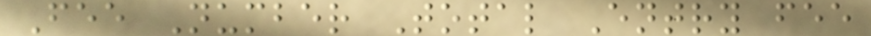Fee Number Total Entry fee
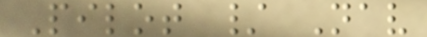Pilot / Nav
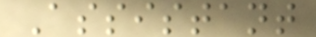Assistant
